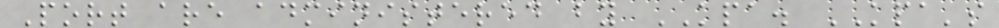Port are administered by KPA. KPA's
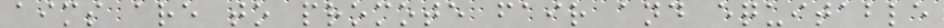aims are to promote fair and equitable
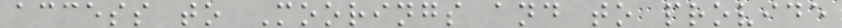access to Moorings and to provide
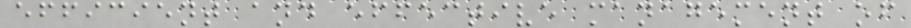efficient and effective management of
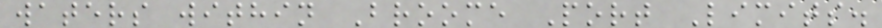waters within Broome Port Limits.
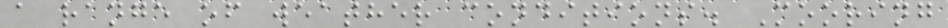a range of weather conditions. Mooring
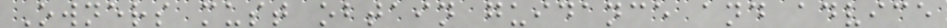Owners must obtain guidance and advice
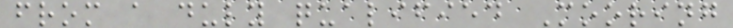from a duly qualified Mooring
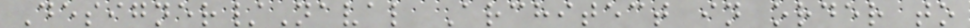Designer/Naval Architect in order to
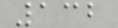132
